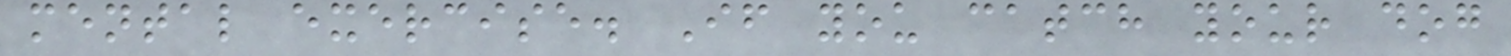mental exercise. If you catch your dog
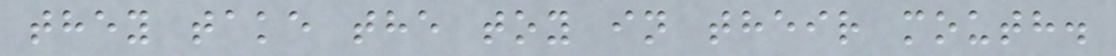they take the toy in their mouth.
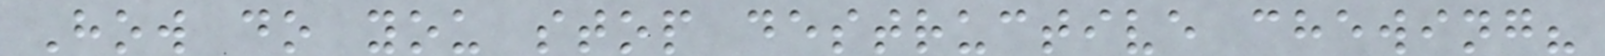How do you stop destructive chewing?
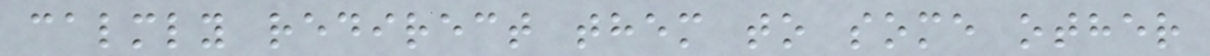calmly redirect them to some other
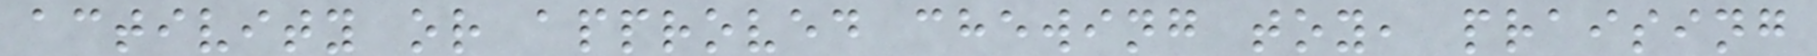activity or approved chewing toy, praising
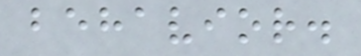behavior.
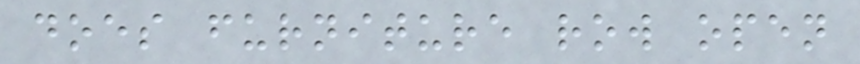does furniture row open
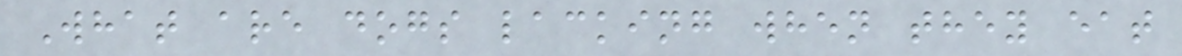What are dogs lacking when they eat
